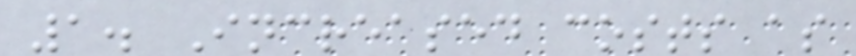1. Increased costs as
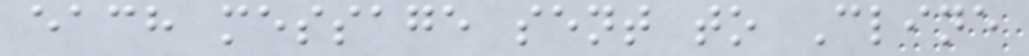each message sent to Cline
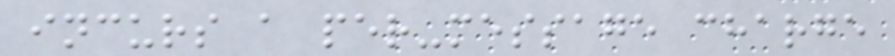incurs a per-message charge
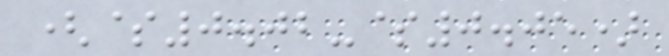($0.02-$0.05)
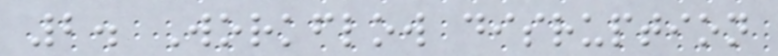2. Workflow disruption
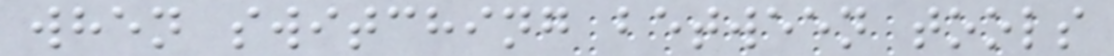when switching between tools
